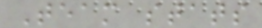Team stats
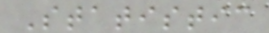Statistic
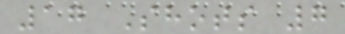17 Shots 7
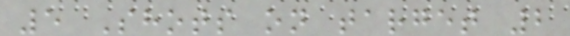5 Shots on target 2
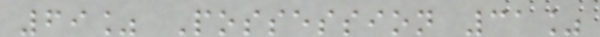69% Possession 31%
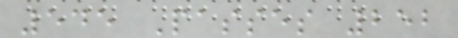545 Passes 252
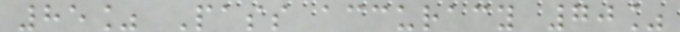85% Pass accuracy 70%
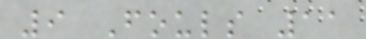9 Fouls 11
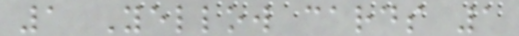1 Yellow cards 1
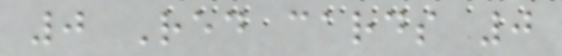0 Red cards 0
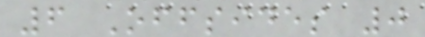6 Offsides 0
